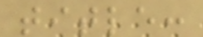title:
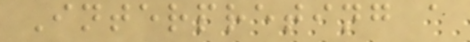Interpreting a
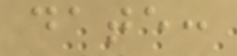date:
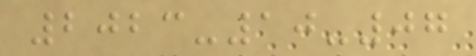2023-10-07
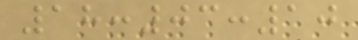18:03:10
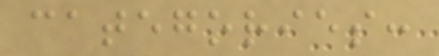categories:
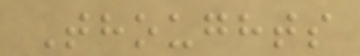Thoughts
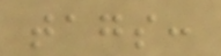tags:
